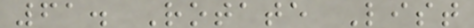61. Rotate List
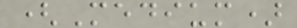(Medium)
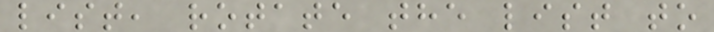list, rotate the list to
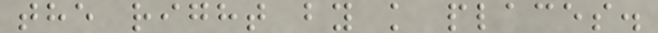the right by k places.
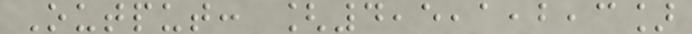Output: [4,5,1,2,3]
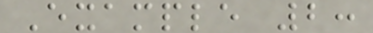Example 2:
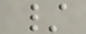/
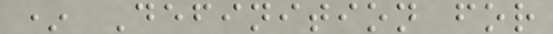* Definition for
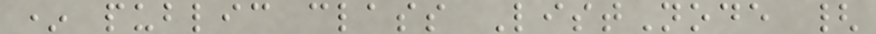* public class ListNode {
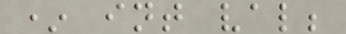* int val;
